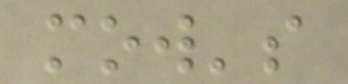mow's
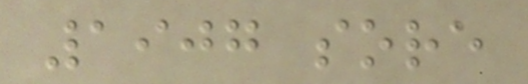1907 sore
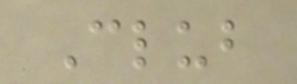Club
